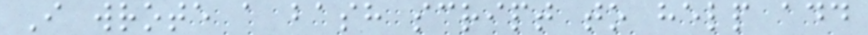I wrote a bash script to help add
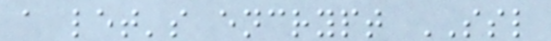a let's encrypt SSL
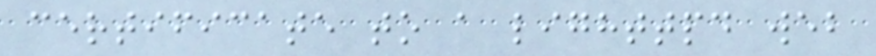certificate to a lighttpd web
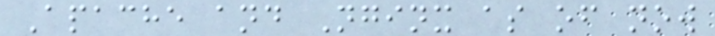Apache and Nginx as of now
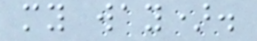my way).
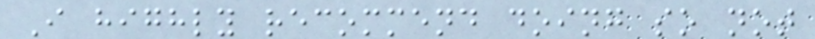I highly recommend doing so not
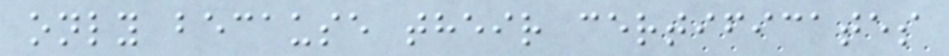only because their certificates
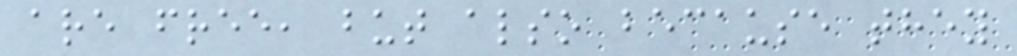are free, but also because they
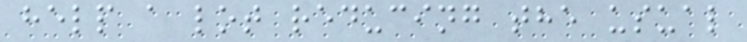help a lot reducing the usual
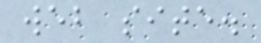web site.
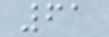61
